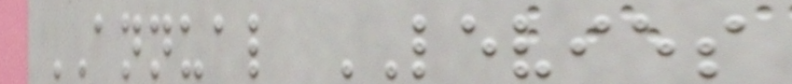ANNUAL LEVIES
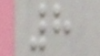8
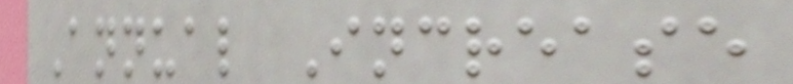Annual Increase
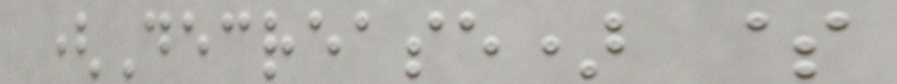(Decrease) $
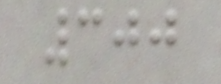300
